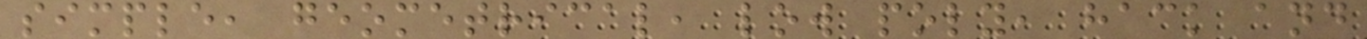simple, geometrical, low poly, hack and
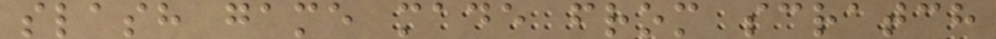slash game made from scratch
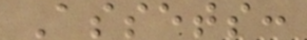Assets:
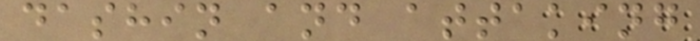dashin and attaking
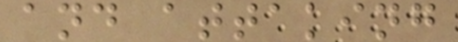and attaking
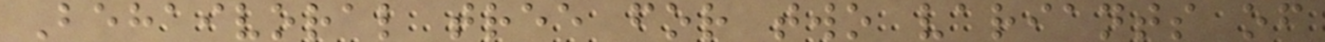Behaivoral tree for two variants of
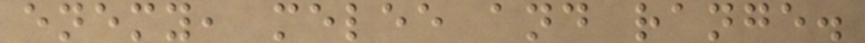enemy, melee and range.
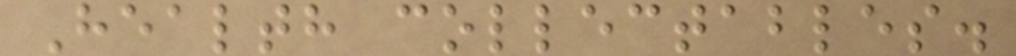Health collectables.
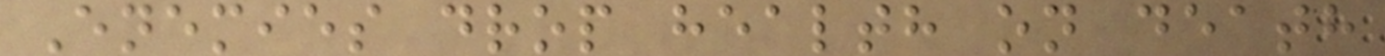Enemies drop health on death
